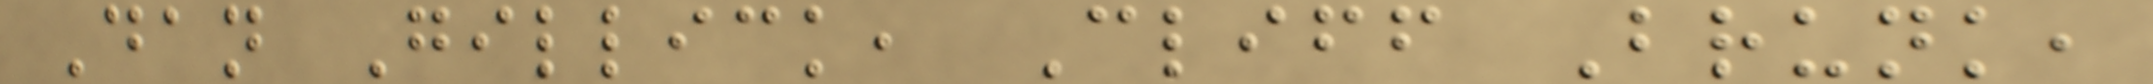Dan Gillick, Cliff Brunk,
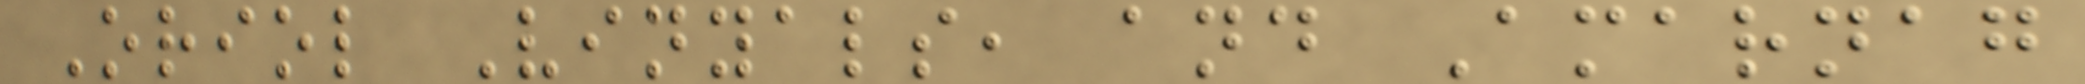Oriol Vinyals, and Amarnag
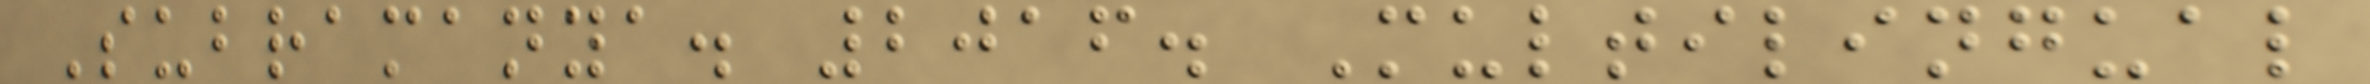Subramanya. 2016. Multilingual
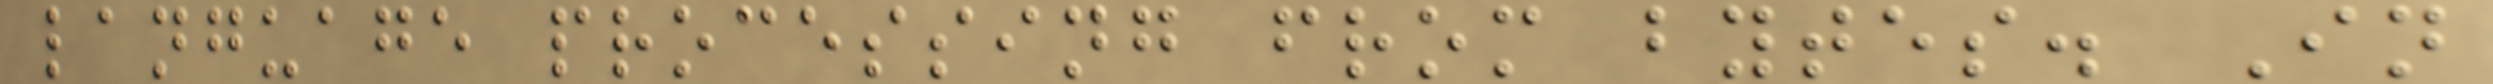language processing from bytes. In
